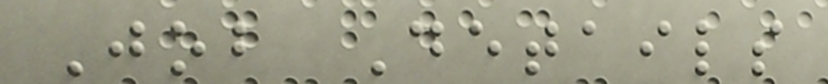Job Details
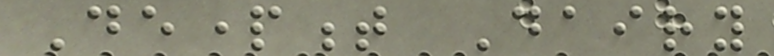Department Dairy
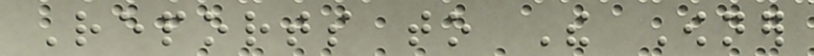Reports to The Owner
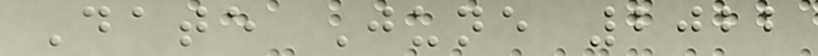Date June 2022
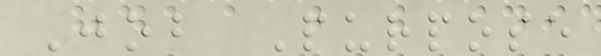Job Purpose
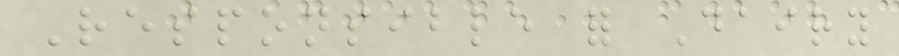Responsible for Dairy
